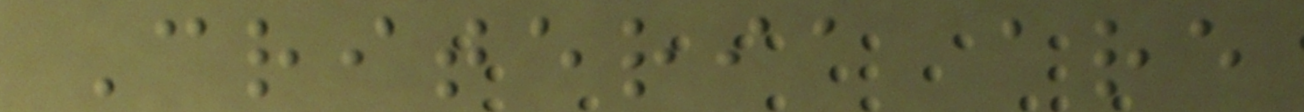Criteria are
